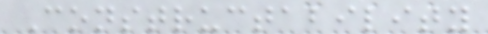Constructability
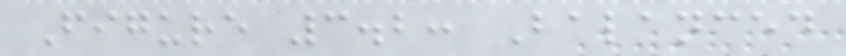Figure 3.2: Balanced
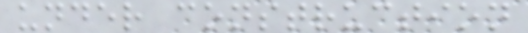under construction
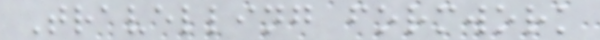Travelling formwork
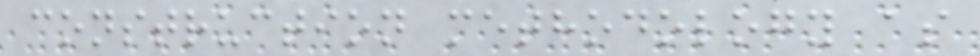construction methodology as
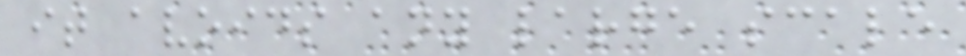it avoids any large scale
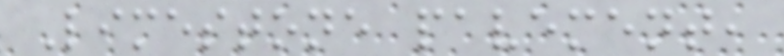Limestone pavement,
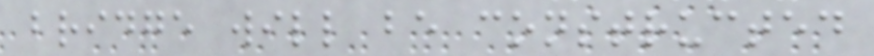bridge will be constructed
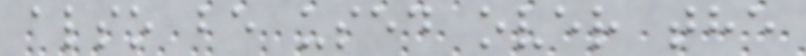also be used over the
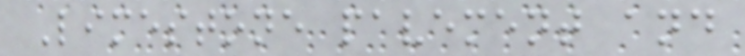Limestone pavement and
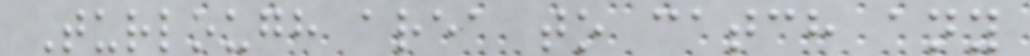Turlough area to catch any
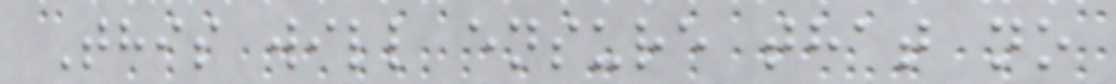This will ensure that no
